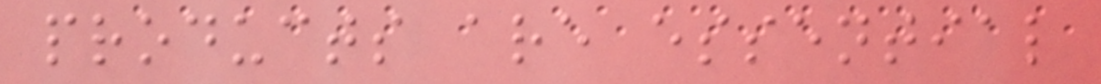products are essential
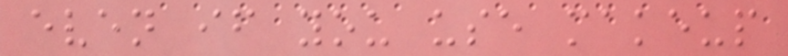even if you use makeup
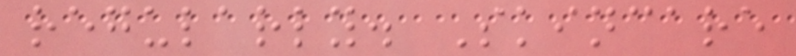regularly. Skincare
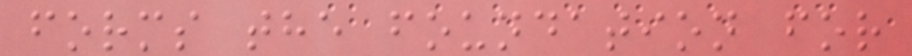forms the foundation for
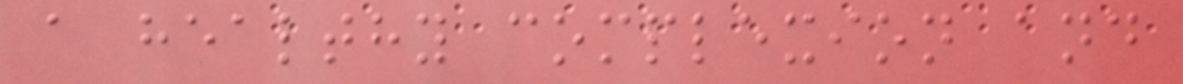a healthy complexion and
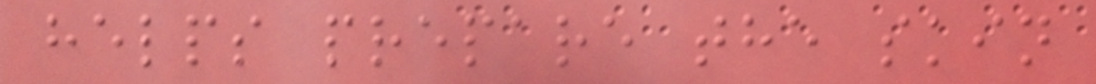helps prepare the skin
